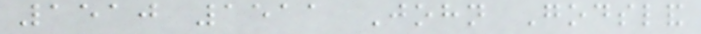1510 1511 John Godsland
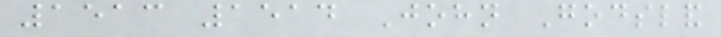1513 1514 John Godsland
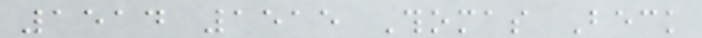1514 1515 Thomas Beck
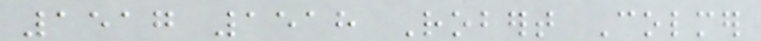1517 1518 Robert Colmer
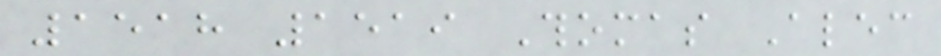1518 1519 Thomas Alec
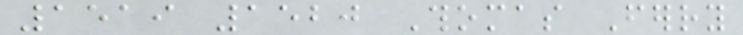1519 1520 Thomas Ferry
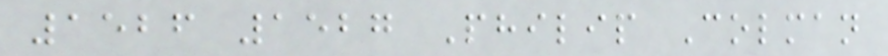1526 1527 Philip Colman
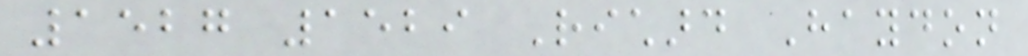1527 1529 Richard Haydon
